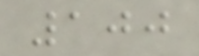100
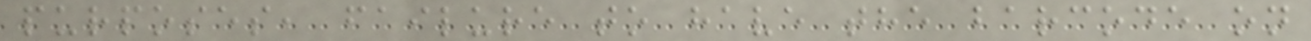purposes, failure to have the barcode on
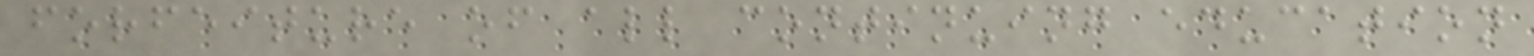forfeiture of all continuing education
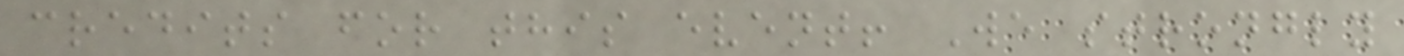credits for this event! We strongly
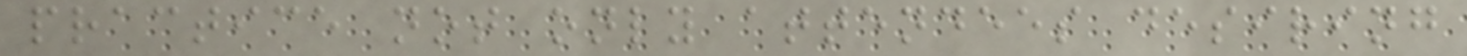practice not only attendees desiring
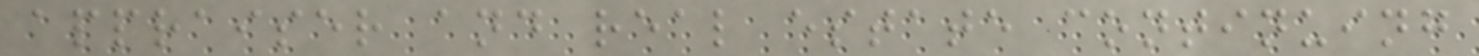appraiser and real estate continuing
